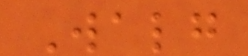Walg
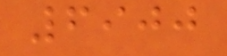6900
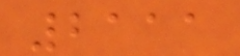2111
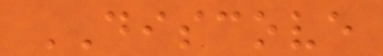DISCOVE
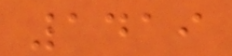1419
